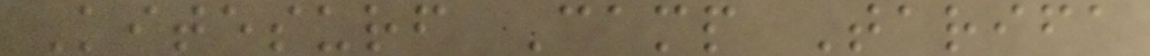Kitesurf Camp Tarifa
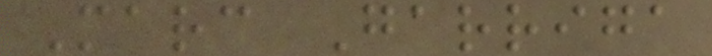Marc Garriga
